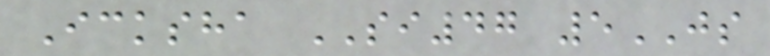Icksha SI47 5JS
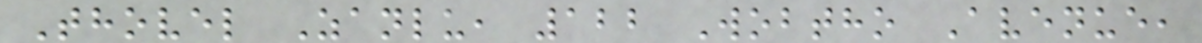Thovel Zanlu, 122 Wobtho Avenue,
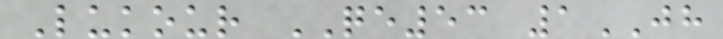Lukour QE53 1JH
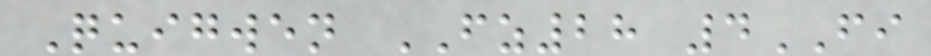Quigwen FZ28 4FI
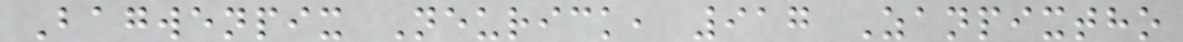Bagwenpix Neurick, 917 Zanpixtho
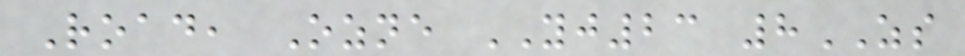Road, Ozne YJ23 8ZS
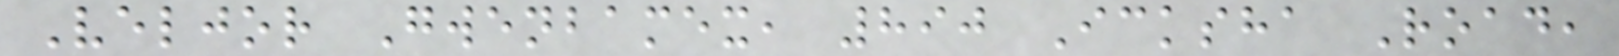Veljor Gwenbamex, 890 Icksha Road,
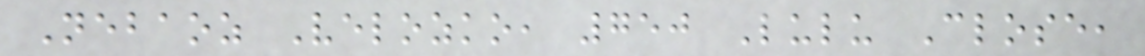Nebaoz Velozko, 750 Lulu Close,
